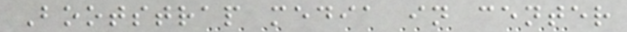Bootstrap media in center
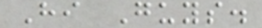Hi Guys.
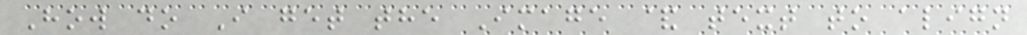How do I get the Image & text to align
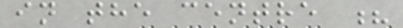in the centre ?
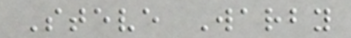Steve Warby
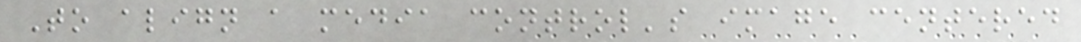To align a media control's image centered
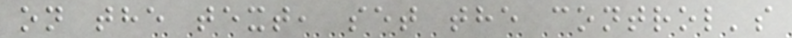on the text, set the control's
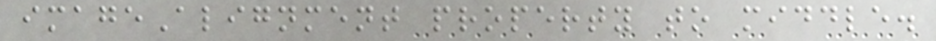imageAlignment property to middle.
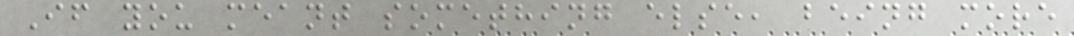If you meant something else, being more
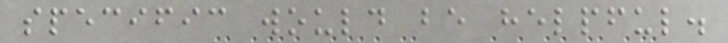specific would be helpful.
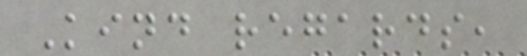Kind regards,
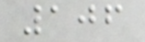106
